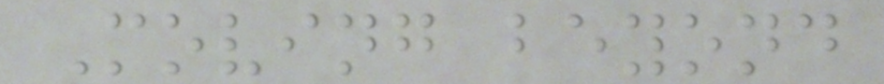Moving beyond
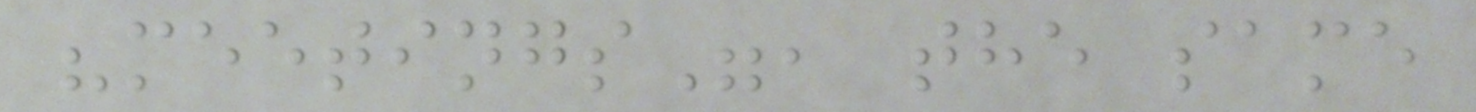"meetings", the same
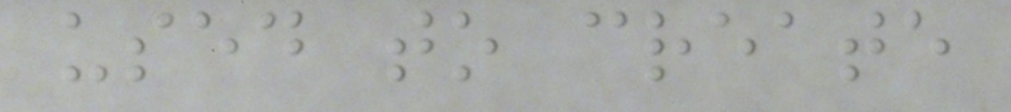used to create
